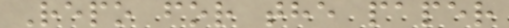Repo for the paper
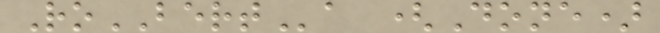RoBERTa (Done)
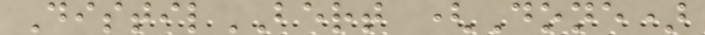DistilBERT (Done)
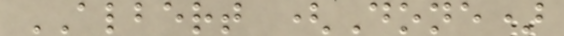ALBERT (Done)
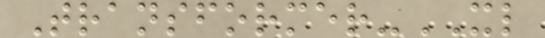Transformer-XL
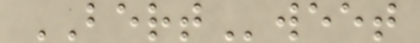BERTweet
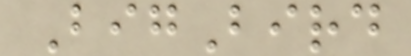BigBird
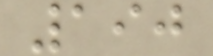190
